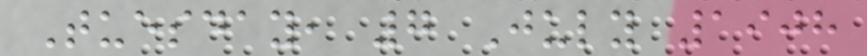Tuesday, 7 July 1908
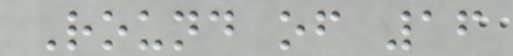Round of 16
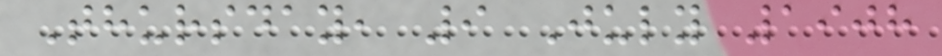Thursday, 9 July 1908
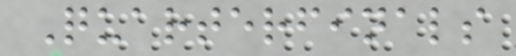Quarterfinals
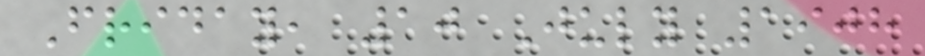Friday, 10 July 1908
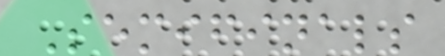Semifinals
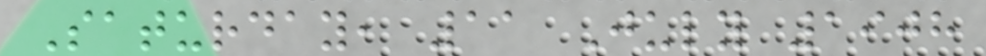Saturday, 11 July 1908
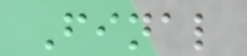Final
